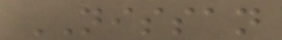NISSAN
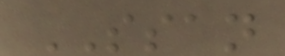SSAN
